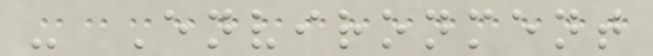- Environment
